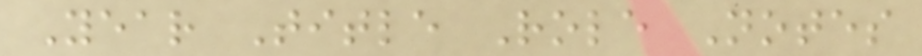Year Title Role Notes
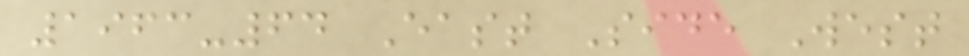1963-64 East Side West
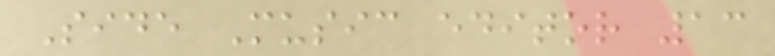Side Music editor 13
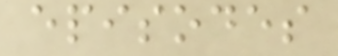episodes
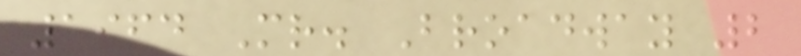1964 Mr. Broadway 2
